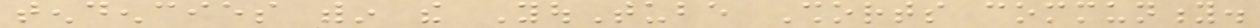tendencies within the YouTube Shorts community.
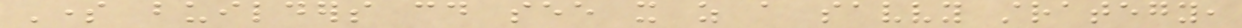Some builders could see it as a savvy strategy,
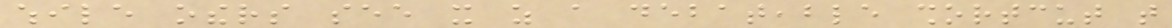while others see it as a debateable shortcut that
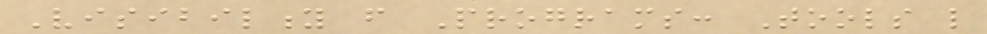Visibility from Programs: Tools like
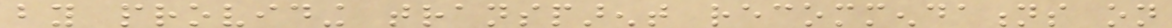by providing transparent recommendations on
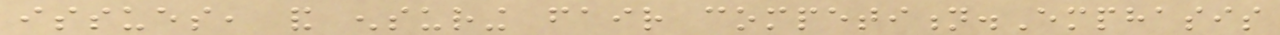issues, and ensuring fair competition.Emphasis
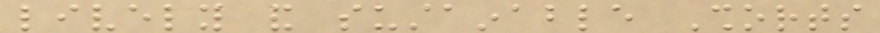lively and sustainable Shorts
